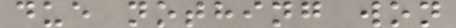due nothing won
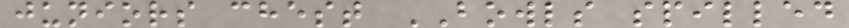juniors chest BOWLS spilled
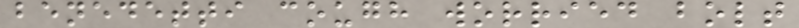benedetti cough worried bolt
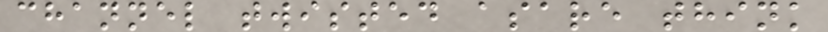channel twisted asare think
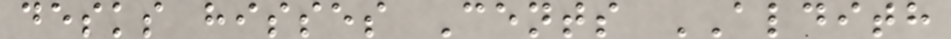desks hisses Cents ALDITH
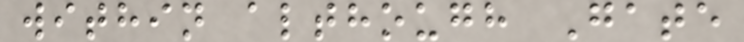within although Gate
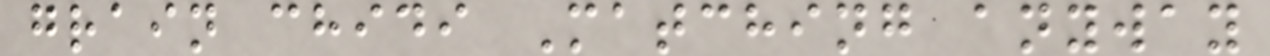grain chidi Matching anyway
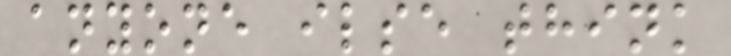anyone ilse think
